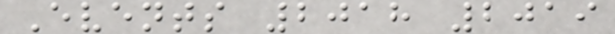Events 2018 2019
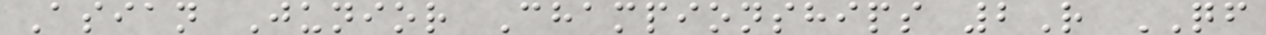Asian Junior Championships 2R QF
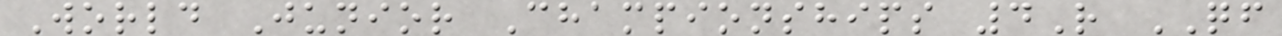World Junior Championships 4R QF
